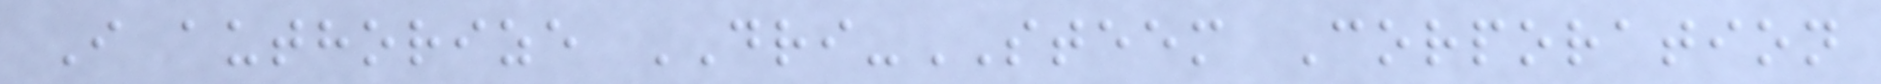I authorize DRI-STEEM Corporation
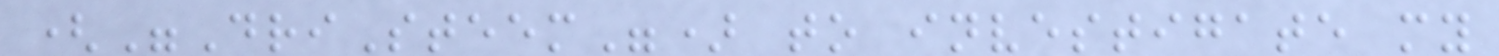("DriSteem") to investigate my
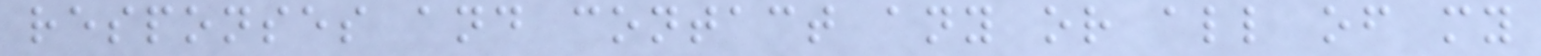responses and contact any or all of my
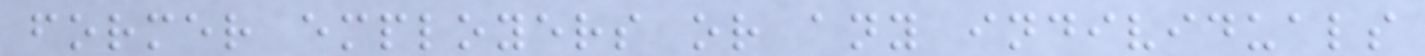former employers or any individuals
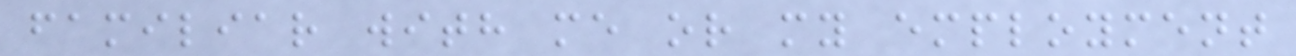familiar with me or my employment
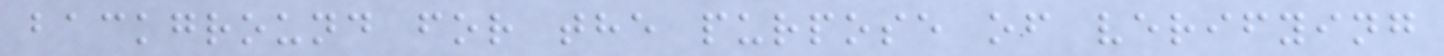background for the purpose of verifying
